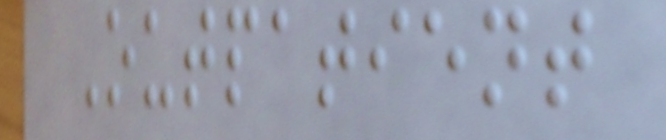Outpatient
